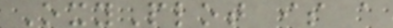OxyPlot is a
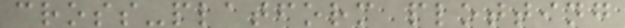cross-platform plotting
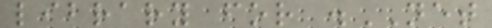library for .NET
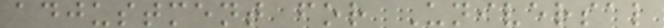adjustment for Universal
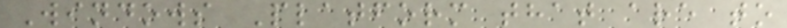Windows Platform that are to
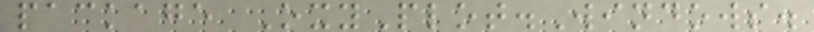package OxyPlot.Windows.
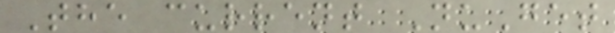The current NuGet
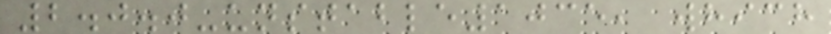2.0.0-unstable1035, which
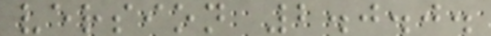version 2.0.0.
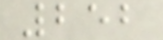252
